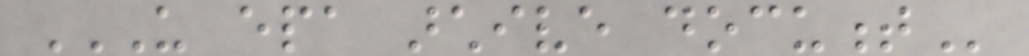US EPA ARCHIVE DOCUMENT
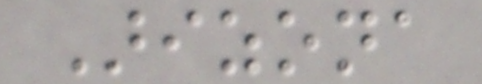Arizona
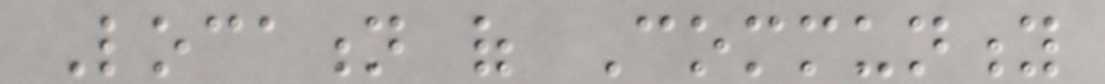Location of Community
